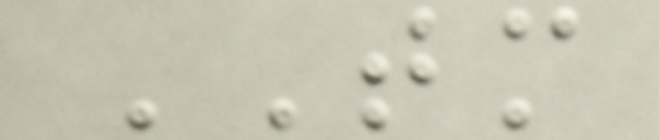TM
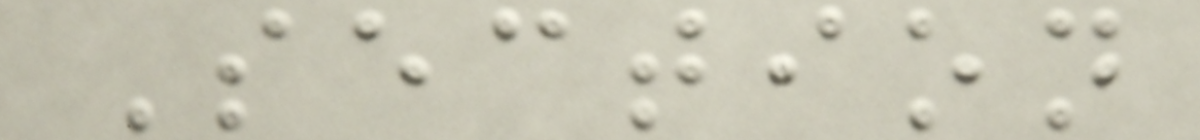Section
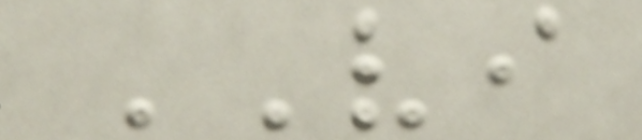VI
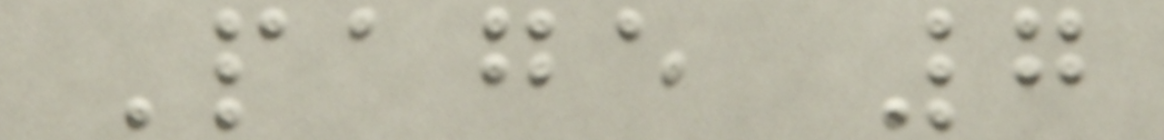Page 7
